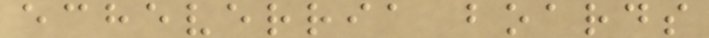echeverria boards
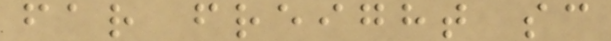far freight sc
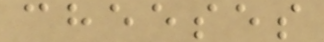cheeses
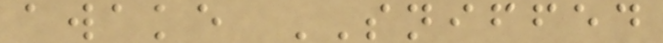awake SNIFFED
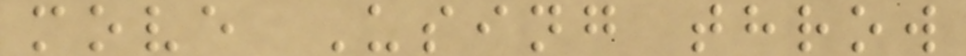move Using throw
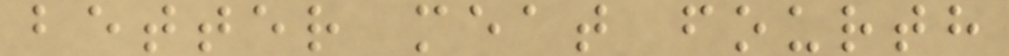better meat fourth
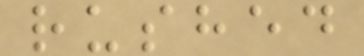rushed
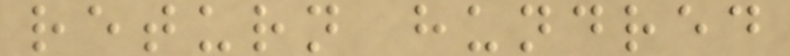return hundred
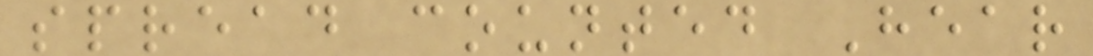spread counted Hear
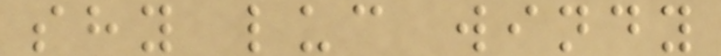shy luc windy
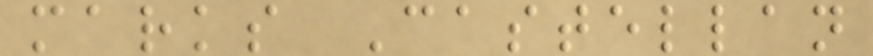marks Castellan
